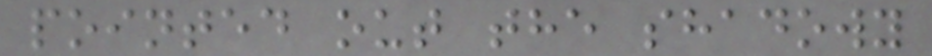pointed out the shadowy
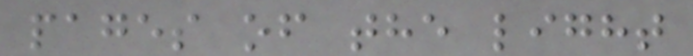pages of the light
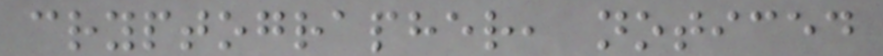cryptographer, noticed
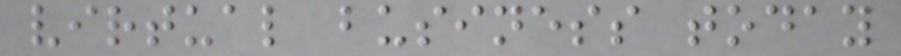virtual business today
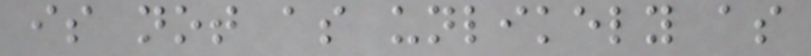is not as unlikely as
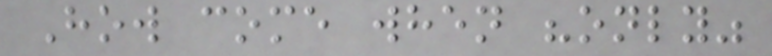How come when "only"
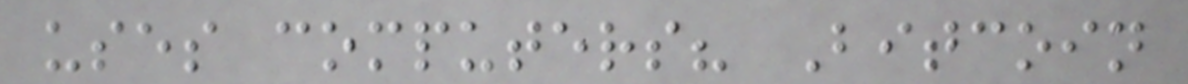uses computers? Bitcoin
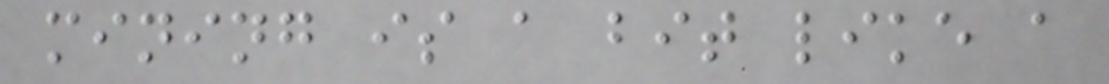mining is a bit like a
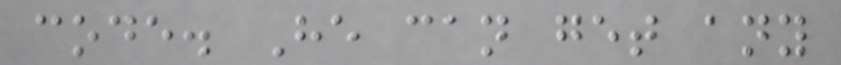code. He can get any
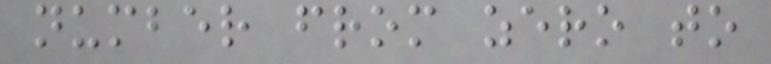number from zero to
